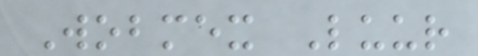Wobmex Luur
